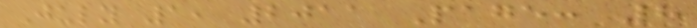July 1, 2011 Page: 8
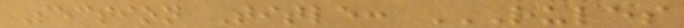Section Title: RULES
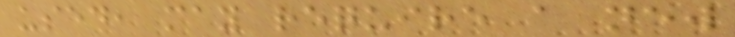used, may require a new
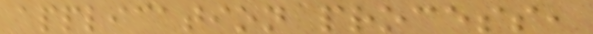application process,
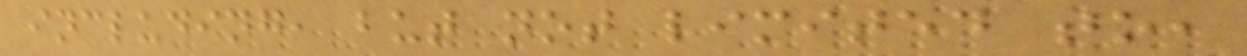including, but not limited to,
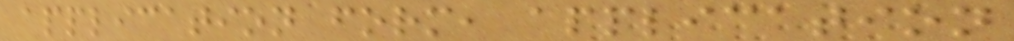application form, application
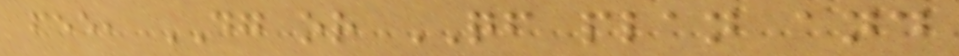fee, DG or QF plan and
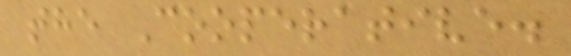the Cooperative.
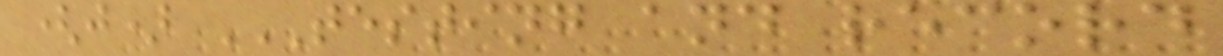(j) TESTING AND RECORD
